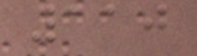110
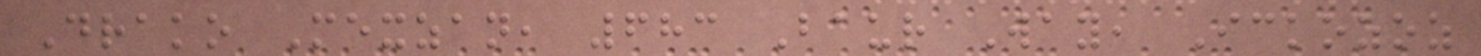Drako Mexzan, 683 Baur Way, Ickozoz
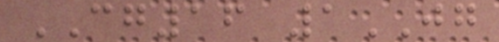CG16 1JG
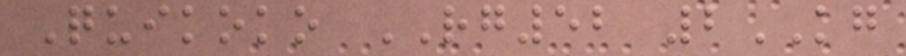Quikoko RG52 2KG
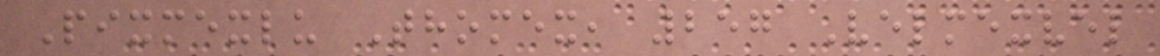Pixmexlu Thomex, 257 Velmexvel
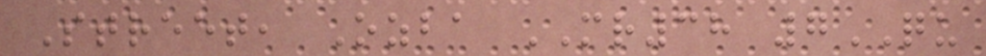Street, Ozba MR38 7QU
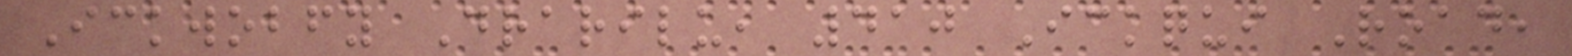Ickwobfy Drarilu, 410 Ickqui Road,
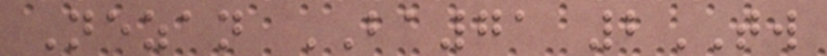Nezan BA71 2TW
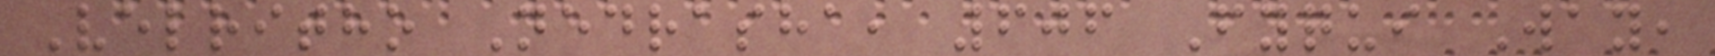Velritho Nedrasha, 606 Fyqui Way,
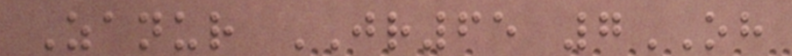Zanur JR65 7OH
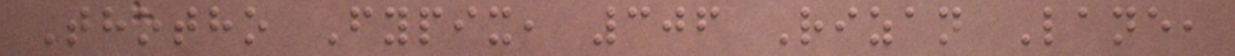Thotho Fypix, 306 Rizan Lane,
